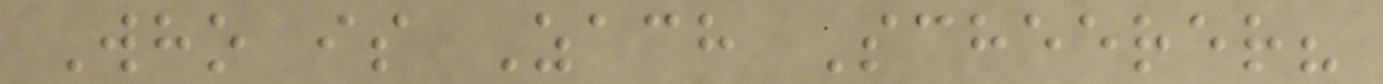Who is Zach Scheerer?
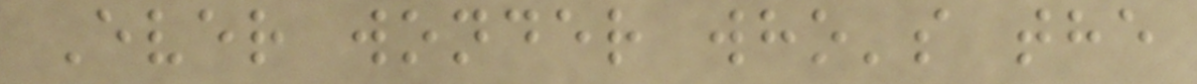Ever wonder who's the
